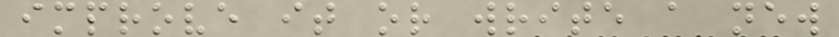improve it or write a new
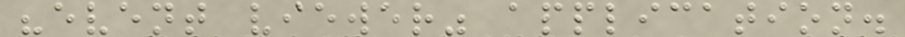"event viewer" application.
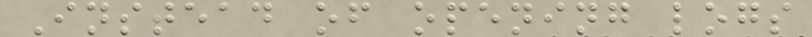Instead of opening logs
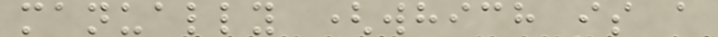manually (which is a
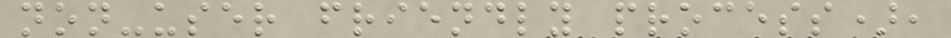non-user friendly process),
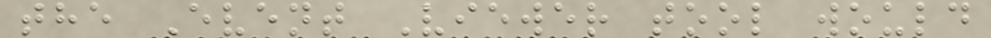the Event Viewer tool would
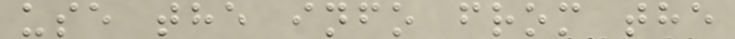use the info from the
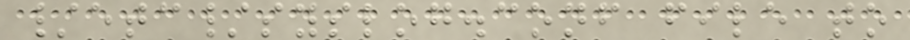/etc/syslog.conf file to
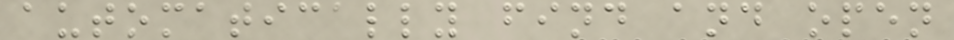automatically find and open
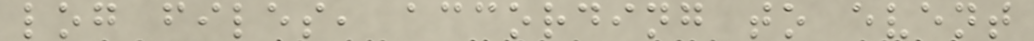log files, according to event
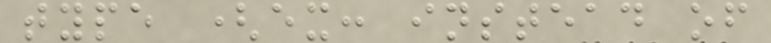type (ex: instead of
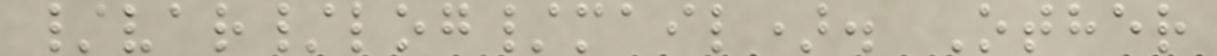/var/log/mail). Other
